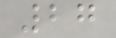27
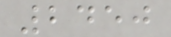2450
